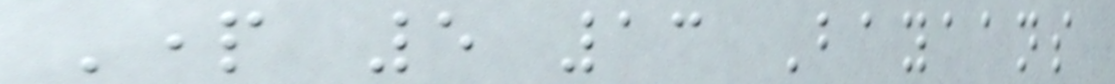Part 5 13 Bayaans
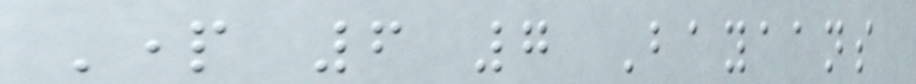Part 6 7 Bayaans
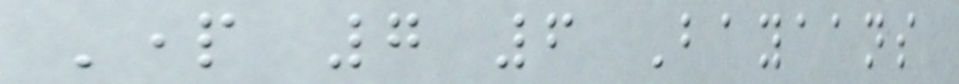Part 7 6 Bayaans
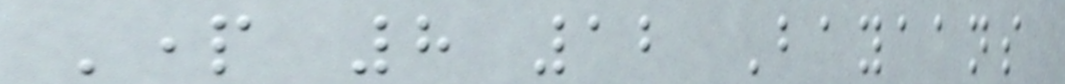Part 8 12 Bayaans
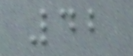42
